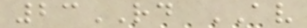23RD AV
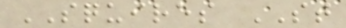SQUIRES ST
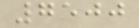7500
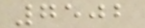7502
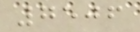7506
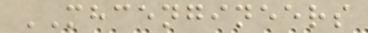MHCENGINEERS
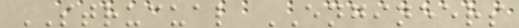STRUCUAL ENGINEERS
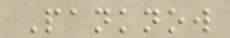Panknow
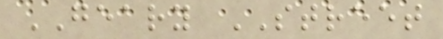GEARY STREET
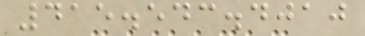415.543.4010
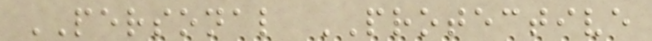PERSONAL PROTECTIVE
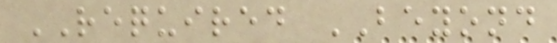REQUIRED BEYOND
